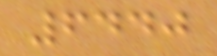6440
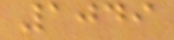1049
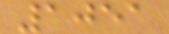1051
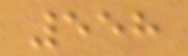558
